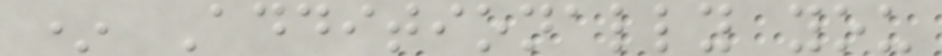* Additionally you
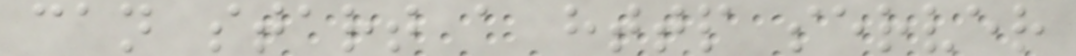can start a http server
